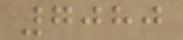7080
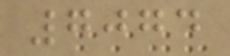7074
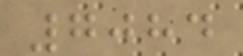7084
